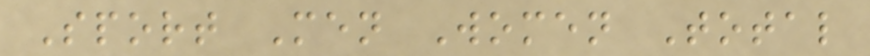Sport Men Women Total
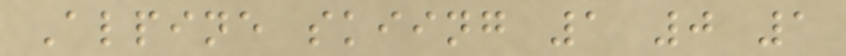Alpine skiing 1 0 1
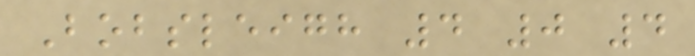Bobsleigh 4 0 4
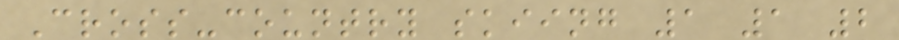Cross-country skiing 1 1 2
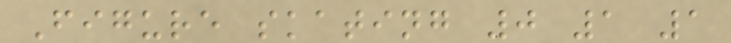Figure skating 0 1 1
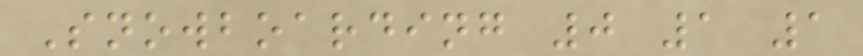Snowboarding 0 1 1
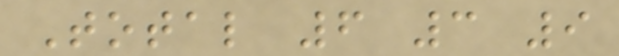Total 6 3 9
